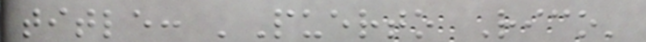title: 'Puerto Rico'
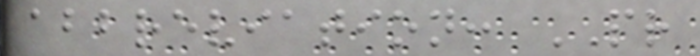abbreviation: PR
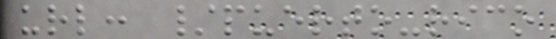url: /puerto-rico
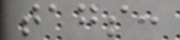tags:
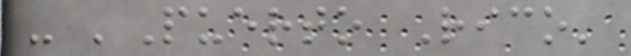- 'Puerto Rico'
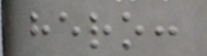hero:
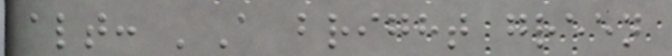alt: 'A bright green
